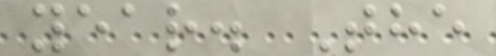year. The
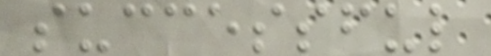successful
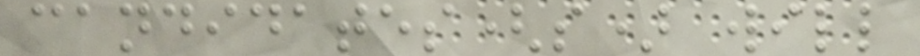candidates(s) will
